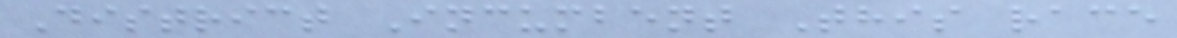District Incumbent This race
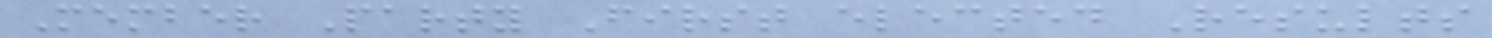Member Party First elected Results
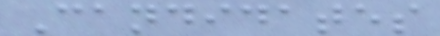Candidates
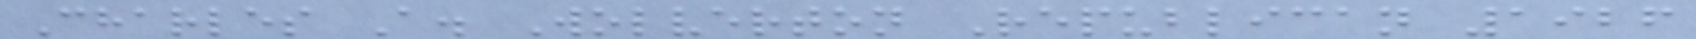Charles A. Wolverton Republican 1926
